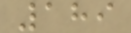189
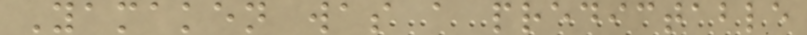Yamaken was a predictable
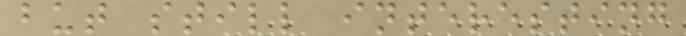but still interesting
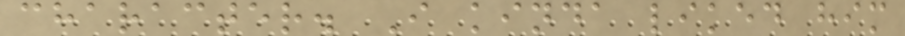character. I kinda liked him
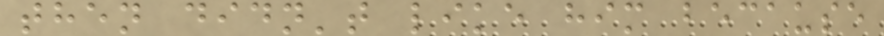then didn't like him because
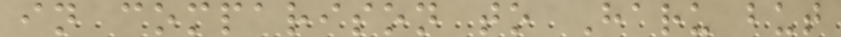in comparison to Haru but
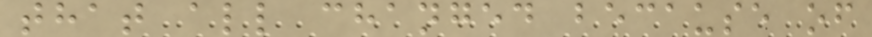that all changed because of
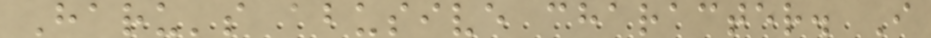Haru's abusive character. I
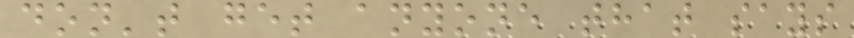don't get anyone that says
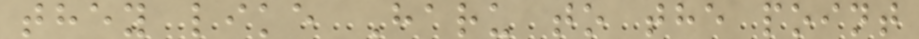they like Haru to the point
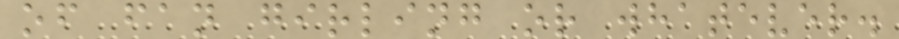of fan girling or whatever.
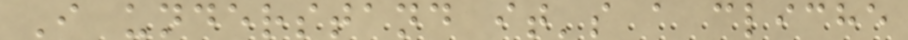I understand it's a cliche
